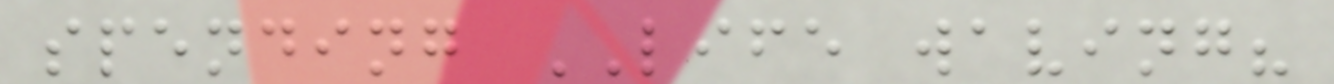spending LIFE waving?
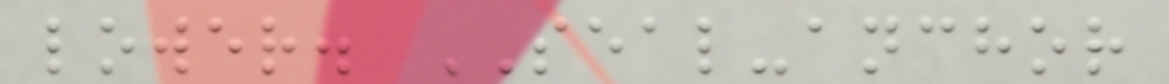lower. SEAL-anchor
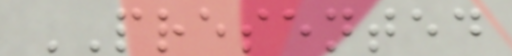PRESENTED
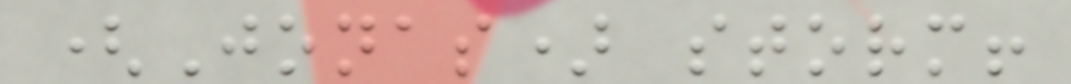(Jonas) storm!
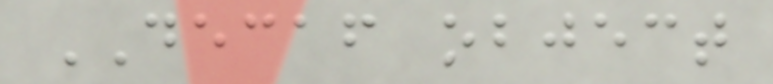DECAF object
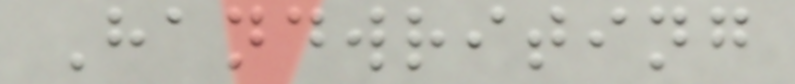Handwriting
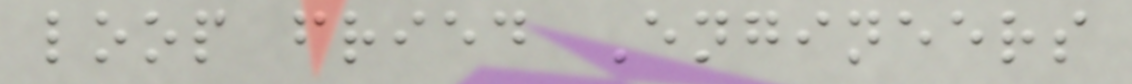loop fried Engineers
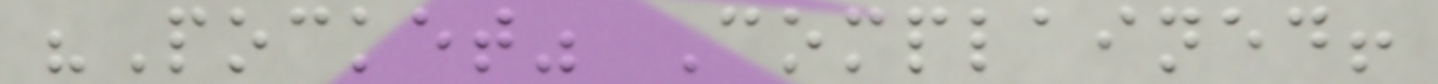"Pocket" Complained!
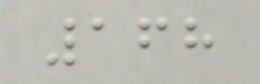168
